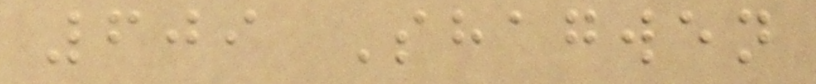609 Shagwen
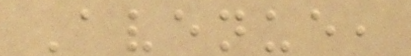Avenue,
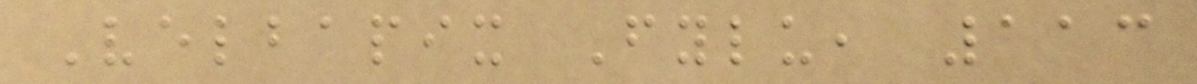Velbapix Fylu, 113
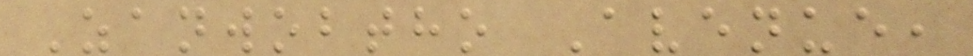Zanwobtho Avenue,
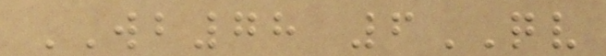WB78 6QV
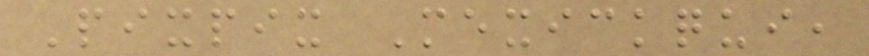Pixpix Mexickqui,
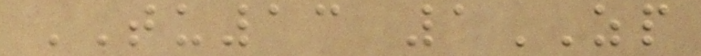TU13 1ZP
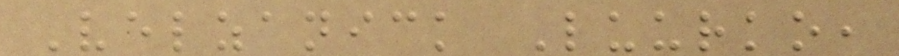Velzanick Luurko,
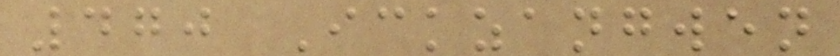470 Ickzangwen
